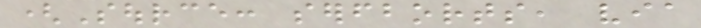(Source: serfborts, via
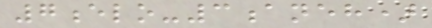7elo-3aneh)
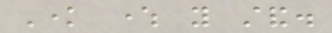Know where you stand.
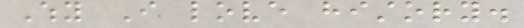Why I love history.
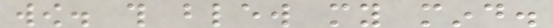wow. this blew my mind.
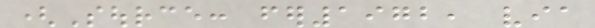(Source: fer1972, via
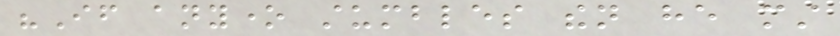"If anyone stumbles then he must
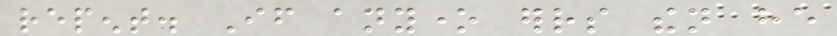repent. If anyone errs then he
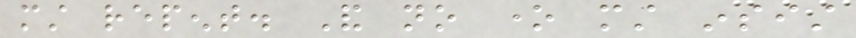must repent. And no one must insist
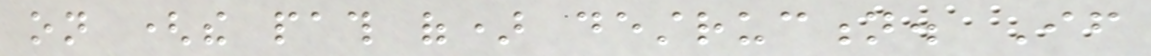on (the path of) destruction. If
